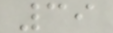39
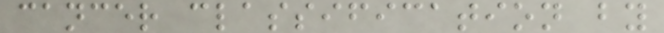cancer classification by
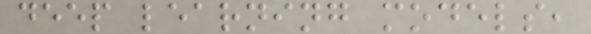deep learning models,
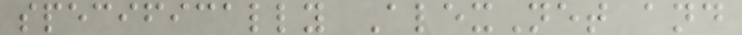specifically AlexNet and
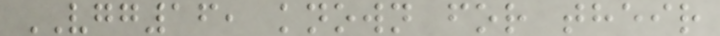VGG16, known for their
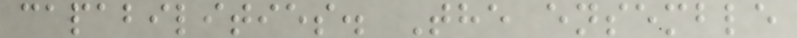capabilities. The ensemble
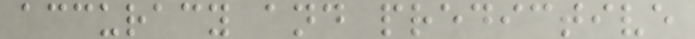accuracy and predictive
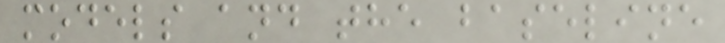models and the baseline
